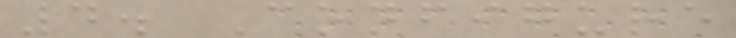4. Configure
